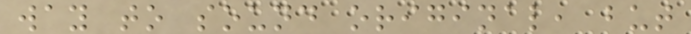way to sound original, but
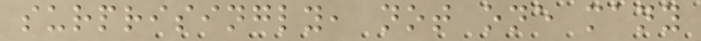surprisingly, not one many
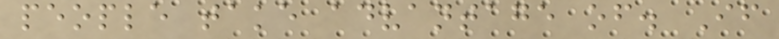people take advantage of. If
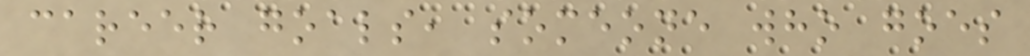career goals, someone who goes
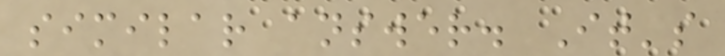similar answer. It's
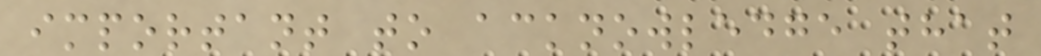important to acknowledge that
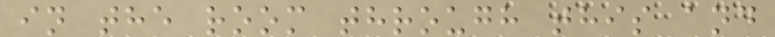in the room through this and
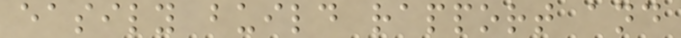easily build rapport and
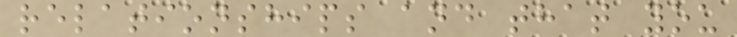relationships and that you
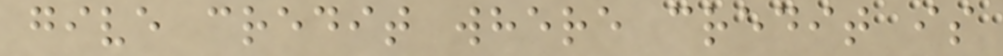give credit where credit is
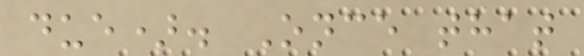due). Once that
